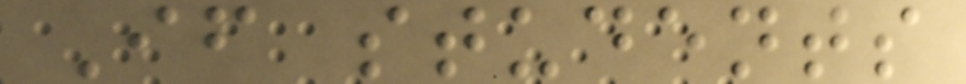If students
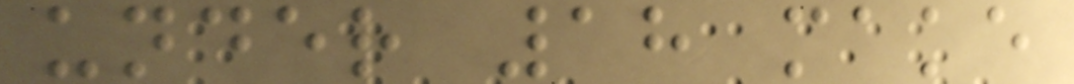under 18 make
